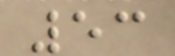53
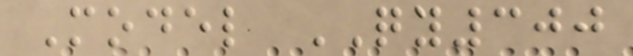Model QY300
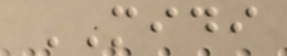MIDI
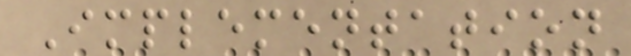Implementation
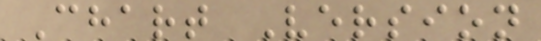Chart Version
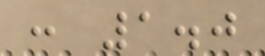: 1.0
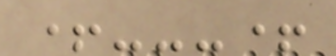+---+
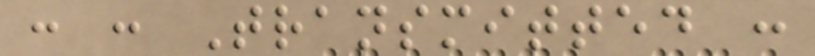: : Transmitted :
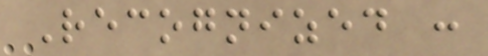Recognized :
